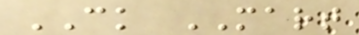CK MART
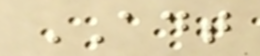ADT
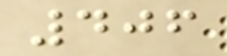406
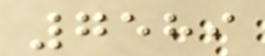7589
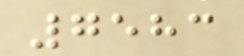7583
